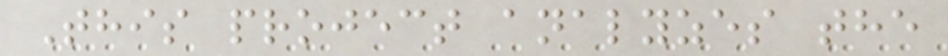This project analyzes the
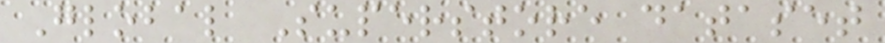Global Superstore dataset
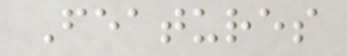Features
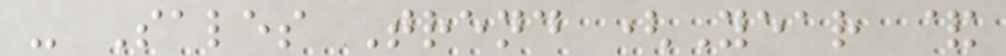- Sales Trend (Year &
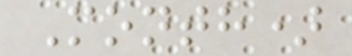Month)
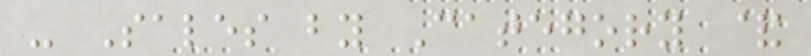- Sales by Category &
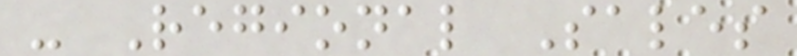- Regional Sales
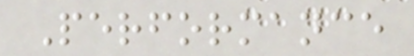Performance
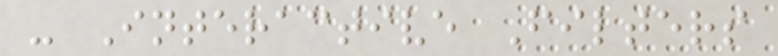- Interactive Filters
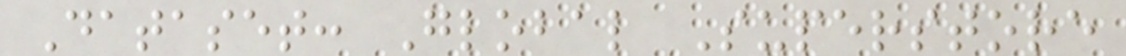Dataset: Global Superstore
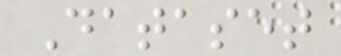Dataset
